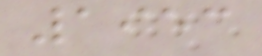1953
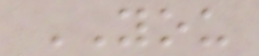YOU
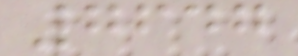7647
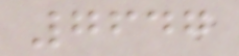7647
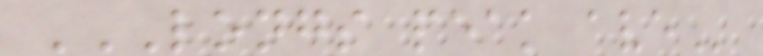LONGS PEAK AVE
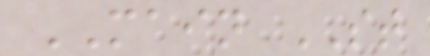MAIN ST
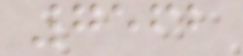7562
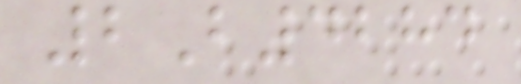2B4284
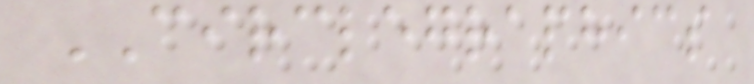CIRCLEGRAPHICS
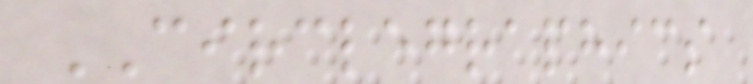CIRCLEGRAPHICS
